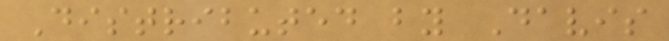Distributed by Davis
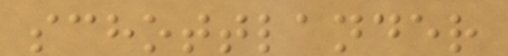schottlander
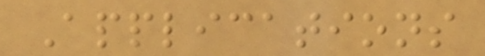Applications
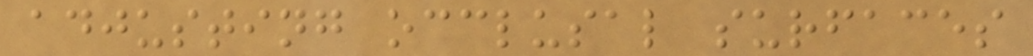adjusting occlusal surfaces
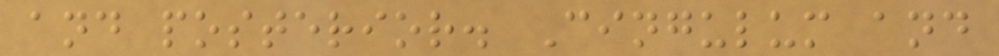and posterior. Cingulum and
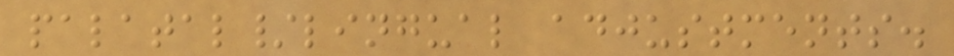palatal/lingual adjustments.
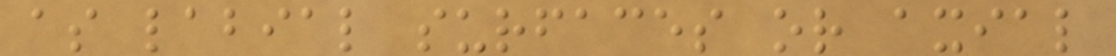as labial surfaces or axial
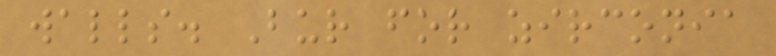walls. Bur for zirconia
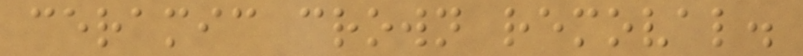ceramic crown removal.
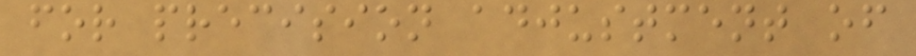for precision adjustment of
